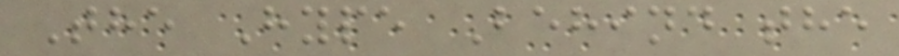The Hype Behind the
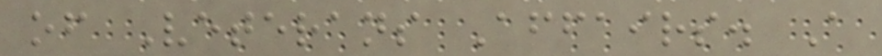of Veterans Affairs. A
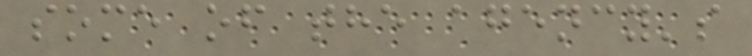some of the agency's
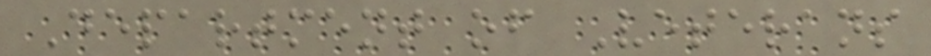Department of Veterans
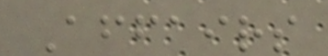Affairs
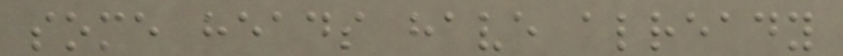some heads have already
